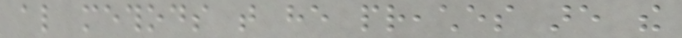also methods that he preaches are the
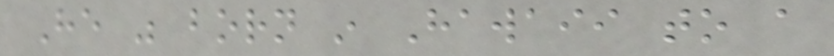He was born in Hawaii to a
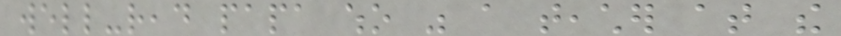well-read papa who was a teacher at the
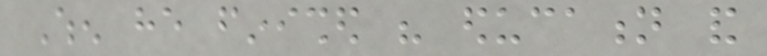When he finished his education and
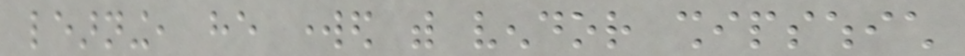learning, he worked with vendor shipswhich
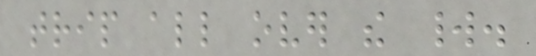trip all over the world.
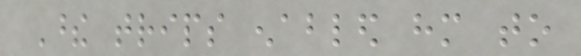These trips enabled him to
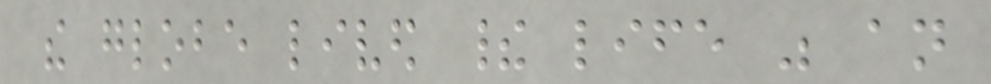the globe lived their life was an
